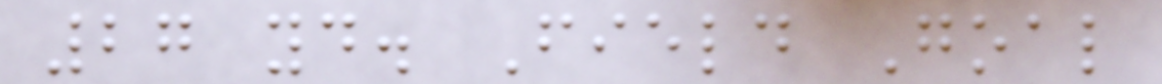27 yd. Field Goal
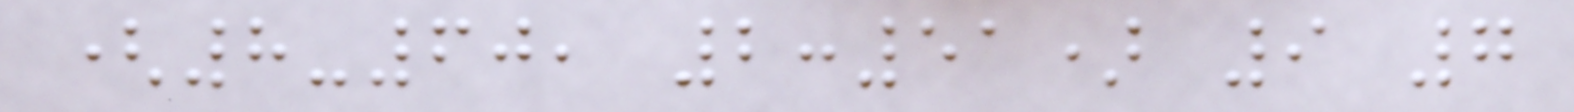(8-60, 2:51) 9 7
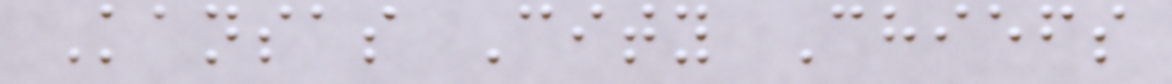Kansas City Chiefs
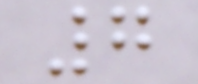7
